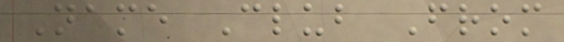Name Club From
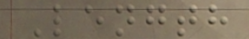Length
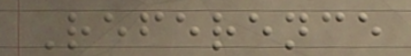Reference
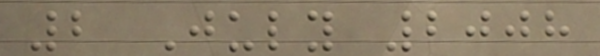2 July 2008
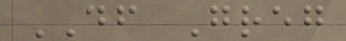DF Greg
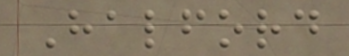Halford
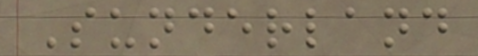Sunderland
